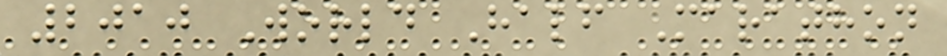2010 World Half Marathon
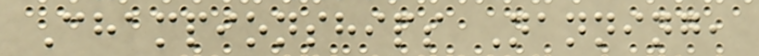Championships Nanning,
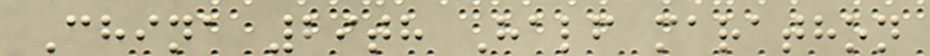China 29th Half marathon
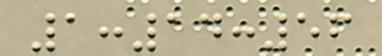1:14:56
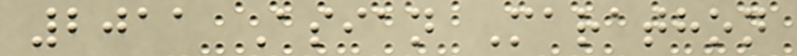2011 Asian Marathon
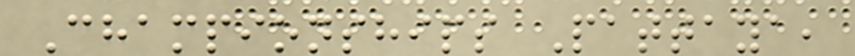Championships Pattaya,
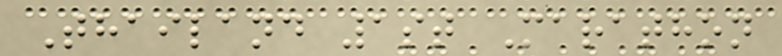Thailand 1st Marathon
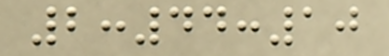2:44:10
